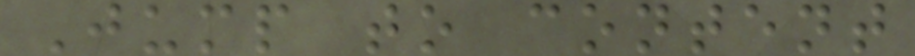Jump to content
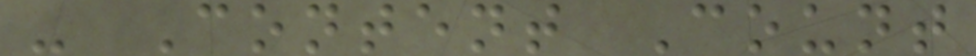- Content Count
